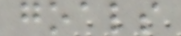goals
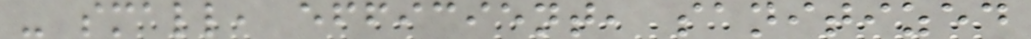- small, efficient, sanitized
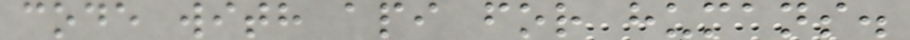code with api for humans.
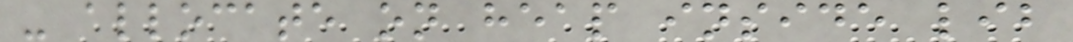- allocate on heap inside lib
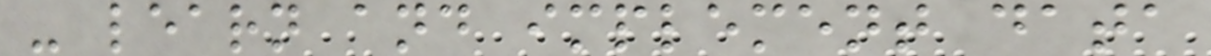- learn and implement data
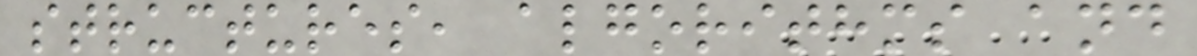structures, algorithms and
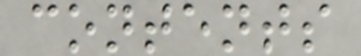contents
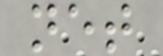net
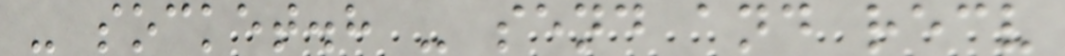- socket.h - send and recv
